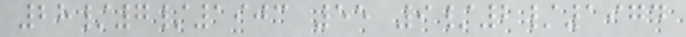28/7/1903 55 9/2/1974
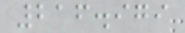216.979
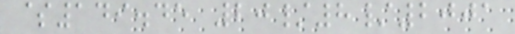$149.45 20/8/2001
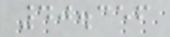40.356
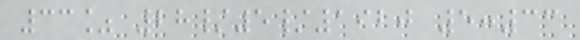33% 28/5/1920 5:33
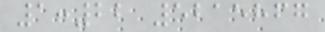1:22 5215867
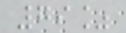79%
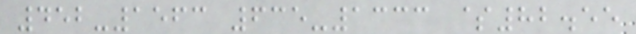452-1563 635-1333 $82.55
